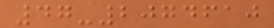47-2074610
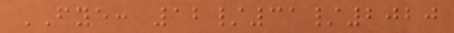FYE: 12/31/2020
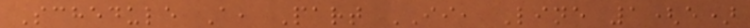Schedule A, Part II, Line 1(e)
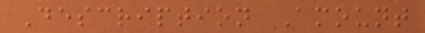Description Amount
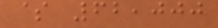$ 62,000
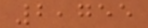2,755
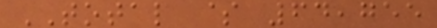TOTAL $ 64,755
